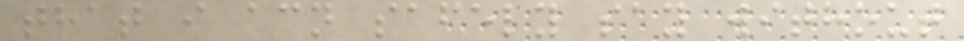that i acn safely say without
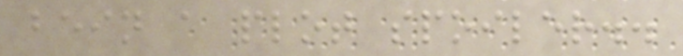bein a plot spoiler..
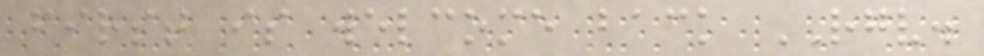first is welcome back RGV.
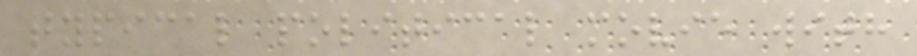typical political movie with
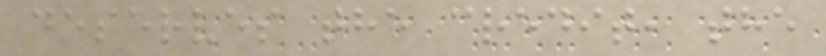deserves the credit, the
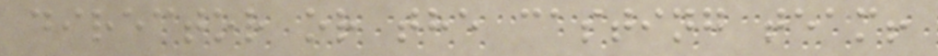director or the casting team!
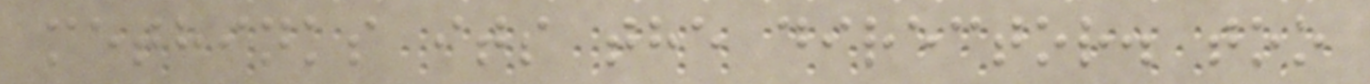methinks its the director. too
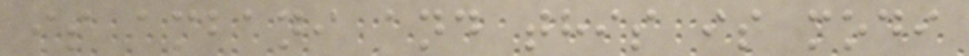is ambani and this is modi
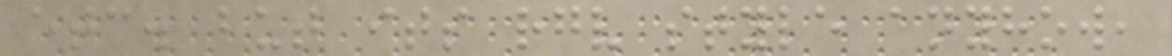etc. but its rgv style anyhow,
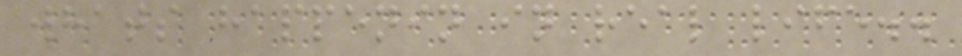whats happenin in real life..
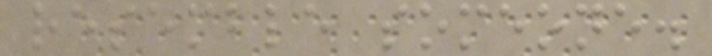resemble someone.
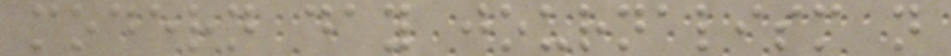modern day journalism n
